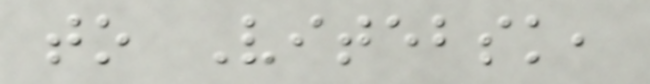to Vitebsk,
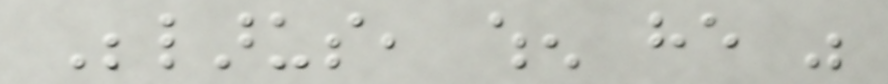Belarus, when he was
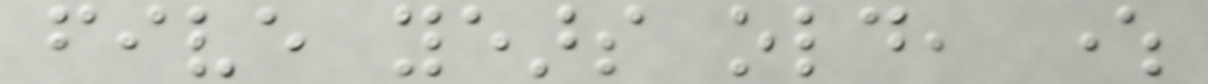five years old, where
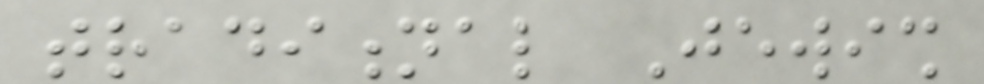traditional Jewish
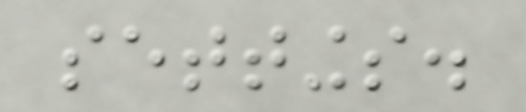settings.
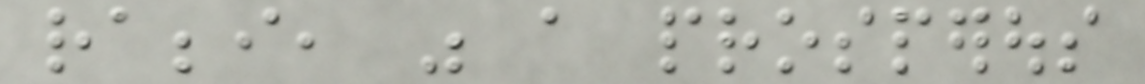rabbi, was a prosperous
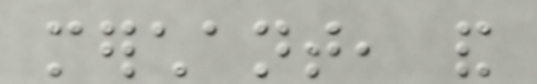merchant, and
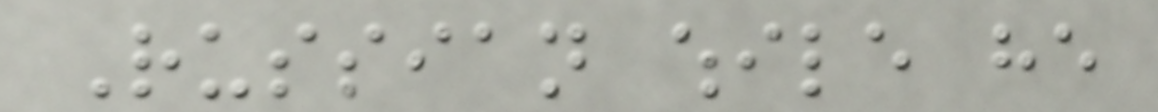Russian while he
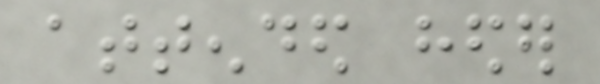attended heder
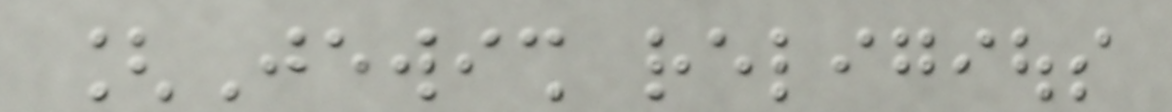[Jewish religious
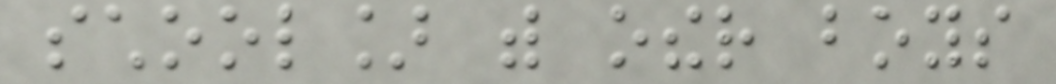school] with other boys
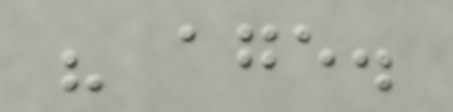his age.
